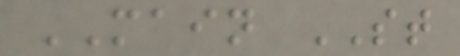MAIN ST
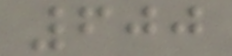600
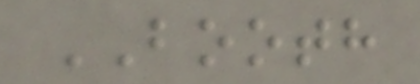BOOTH
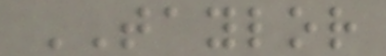TAYLOR
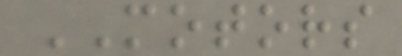MOTORS
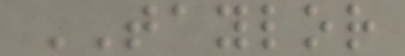TAYLOR
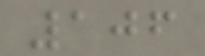106
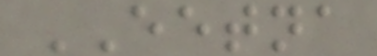EETNA
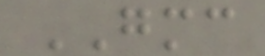GMC
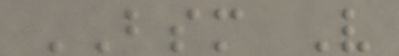BSM V
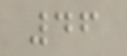46
